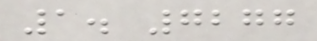1. 7277
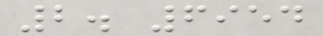2. 6954
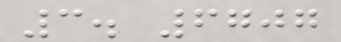3. 6707
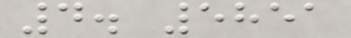4. 5851
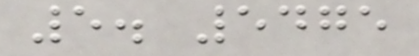5. 5475
